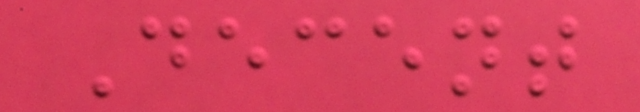Decent
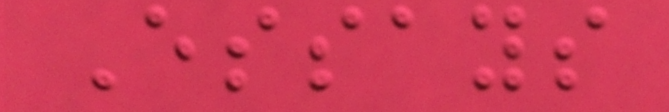Essays
